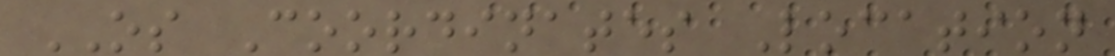OS Coordinates Location
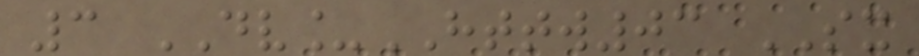3 DV_HTTW03 SX
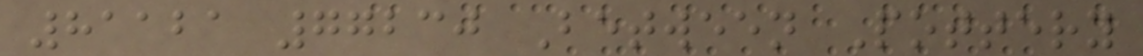81121 77230 Between Pottery
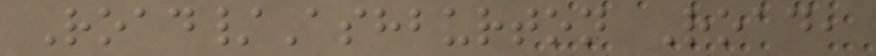Road/Ashburton Road,
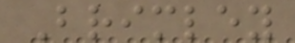Brimley
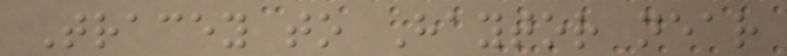Tracey to Haytor near
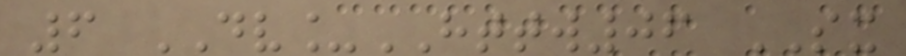6 DV_HTTW06 SX
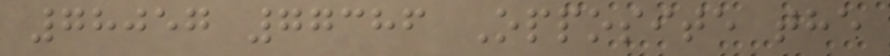78057 77386 Opposite the
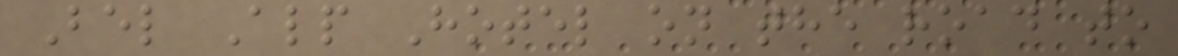Bel Alp Hotel on the road to
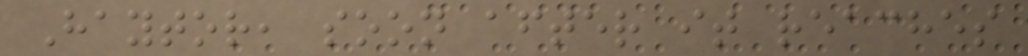Haytor, soon after it reaches
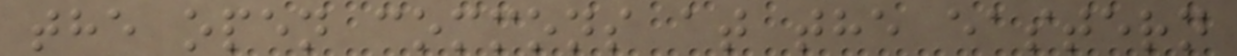the open commons at the eastern
